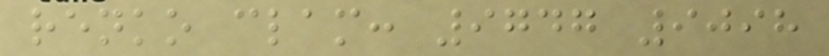renko clam: 9747 9098
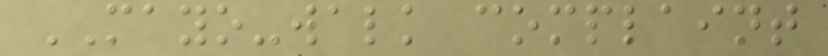MAYO-walk complaint
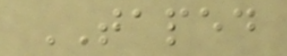TAPED
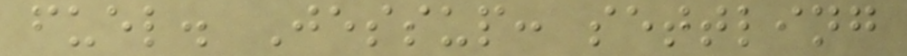fuel. Jessup: settling
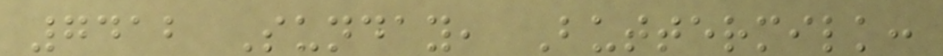7412 Sunday, Buttermilk:
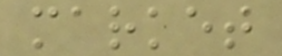market
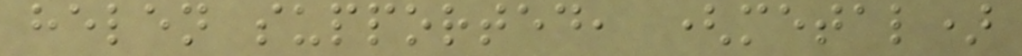helen supported, (metal)
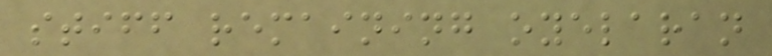stiff remaining oyelaran
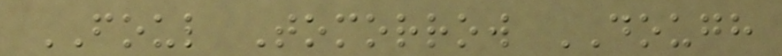FOUL Tomorrow DOUGH
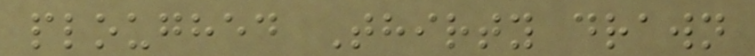ploughed Thirty drawn
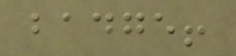badge!
